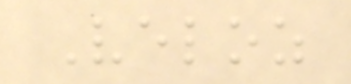Veloz
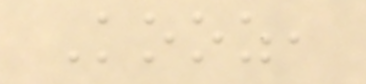Kooz,
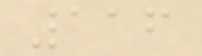116
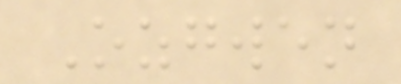Ozgwen
